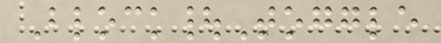Block|Toggle
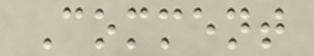Comment
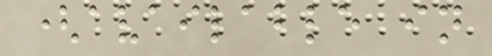(available in
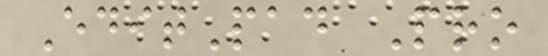EditPad Pro
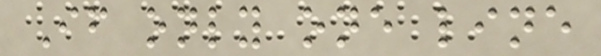If only one line
